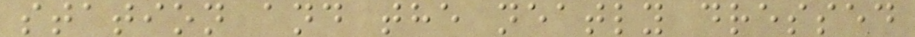station and the neatly dressed
